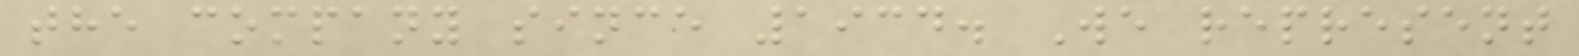the company since 1934. We represent
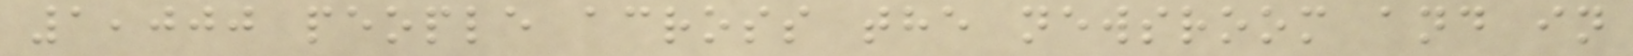1,000 people across the newsroom and in
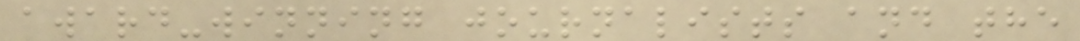award-winning journalists and the
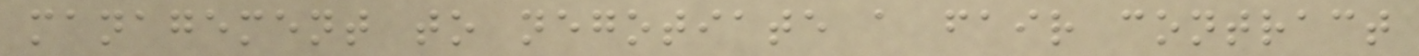management to negotiate a fair contract
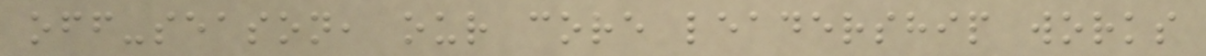off-season, our core leadership works
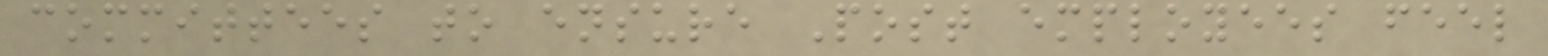committees to ensure Post employees feel
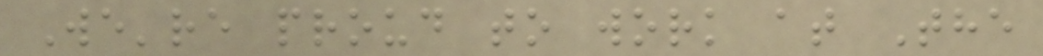We're proud to work at The
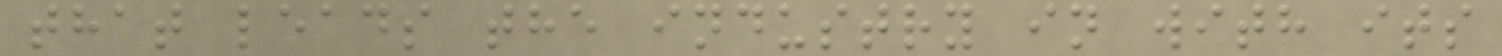that leads the industry in with its
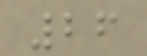26
